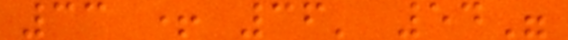33 + 36' 54"
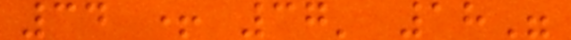34 + 37' 18"
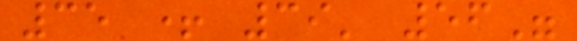35 + 39' 56"
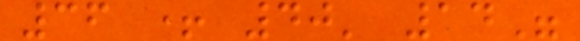36 + 40' 14"
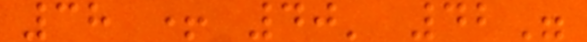38 + 40' 42"
